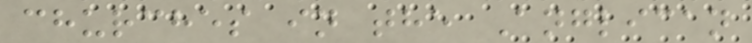churches in the Anglican
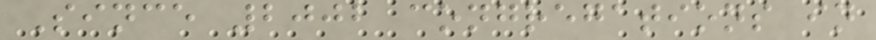Since 2002 congregations in
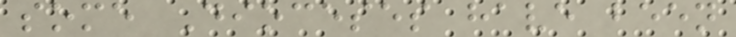some Dioceses have been
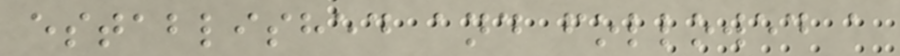established and followed a
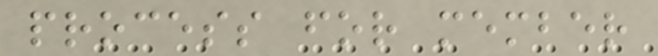process for member
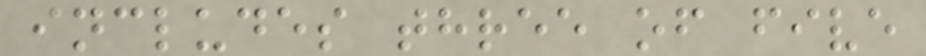includes three of five
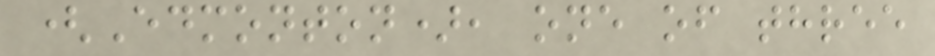(Edmonton), one of three
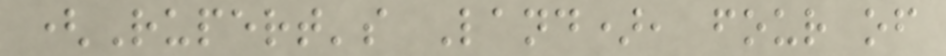(Rupert's Land), four of
